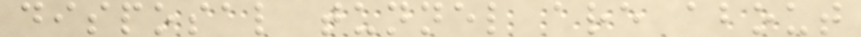disposal tunnel are about
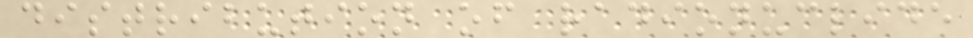distribution of radionuclide
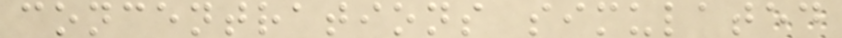concentrations simulated
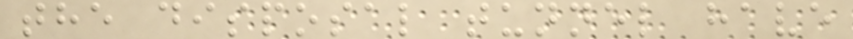the disposal tunnel have
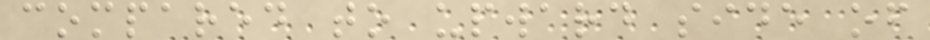compared to upward side of
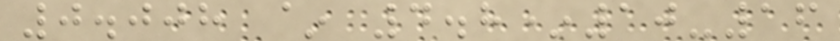0.008 ~ 4.8*10-16
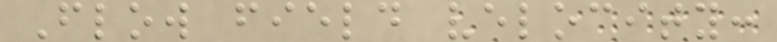Flow field velocity:
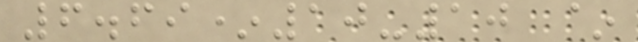6.69*10-10 ~
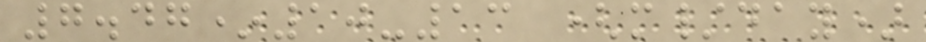7.47*10-13 (m/day)
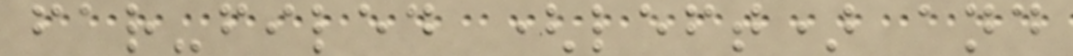far-filed (left) and
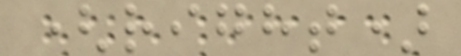(right)
